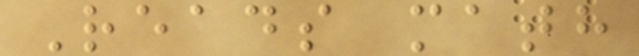Reads math
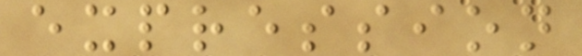expression
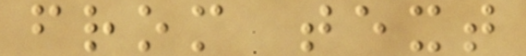from text
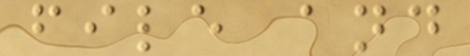file and
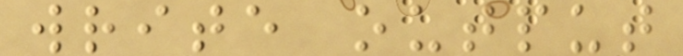write output
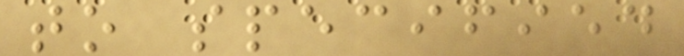to specified
